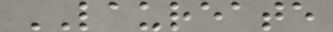LAUREATE
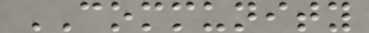COMMUNITY
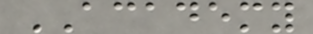ACADEMY
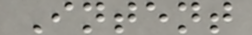Intent
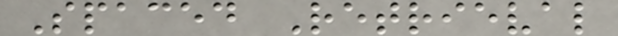Spaced Retrieval
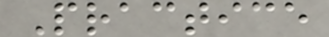Practice
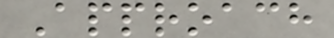Approach
